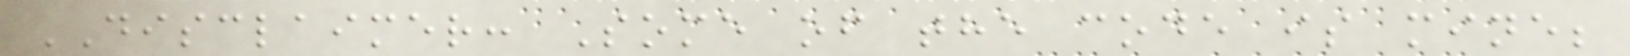DISCLAIMER: Some of the code is mine;
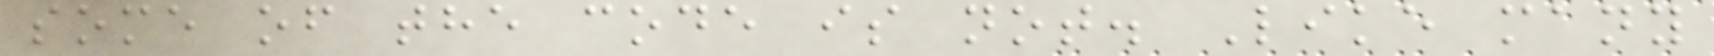some of the code is not. Like many
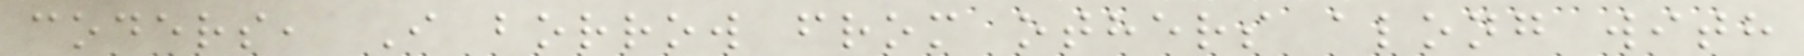coders, I borrow from others along with
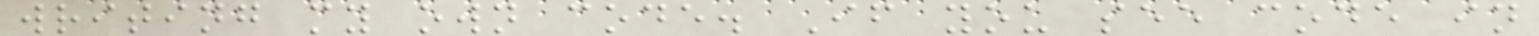writing my own code. If you see code in
